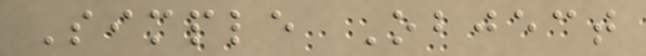Simple Object
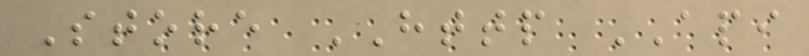Store HTTP API
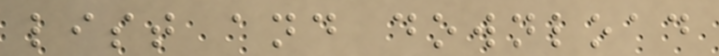list and download
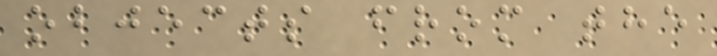objects from the
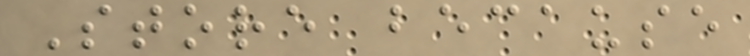Store because
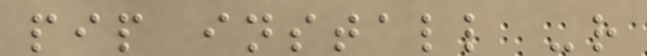pip install -r
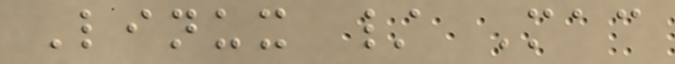Linux / Mac
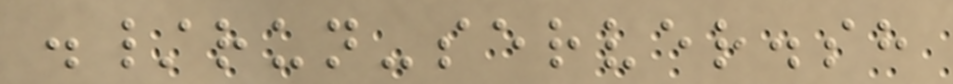./run-server.sh
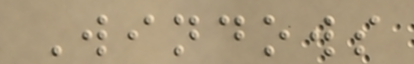Windows
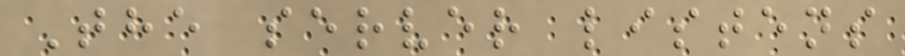The server listens
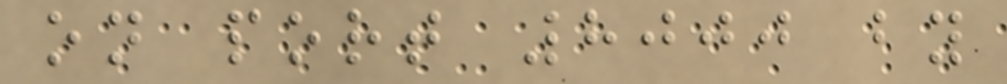on port 8000 by
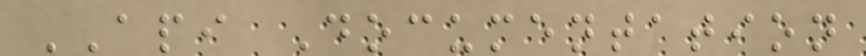API Documentation
